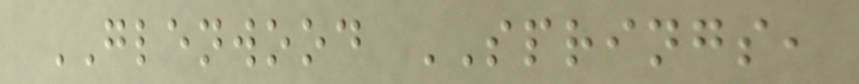GLENWOOD SPRINGS,
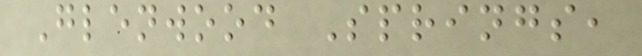Glenwood Springs,
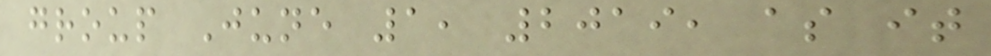group June 1, 2019, as it
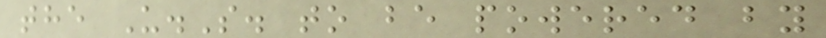the U.S. to be powered by
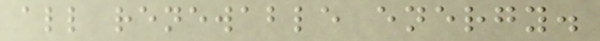all renewable energy.
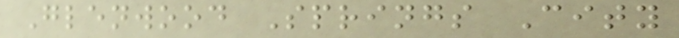Glenwood Springs City
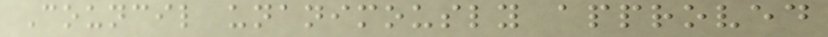Council unanimously approved
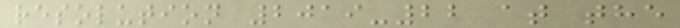resolution 2019-22 at the
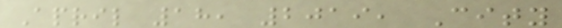April 18, 2019, City
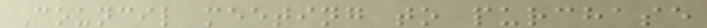Council meeting to purchase
